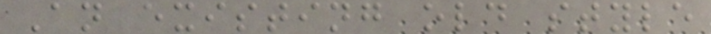An existing old style
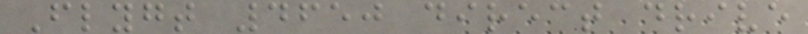Flygt 4650 direct drive
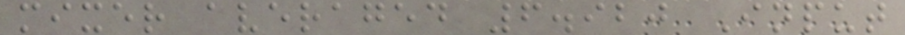mixer averaged 6.920 Input
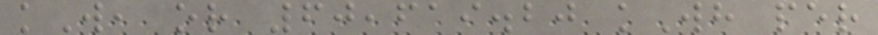kW, or 60,619.20 kWh per
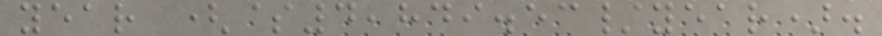year ($4,849.53/year).
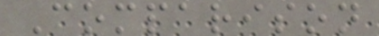Comparison
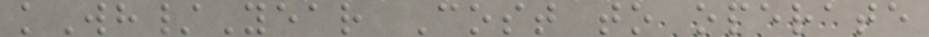kWh/Year Cost to operate
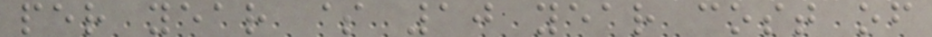per year $ 10 year cost of
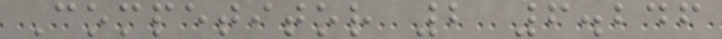Competitor 2 6.246
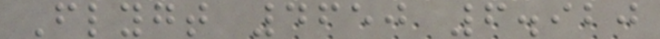Flygt 4650 6.920
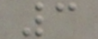3
